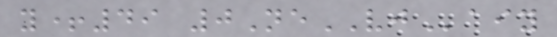y+49 0NeVJaiy
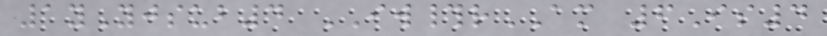1yYjsub4 IW#rAM 6Is4
